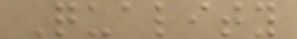Quality
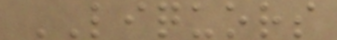LIQUORS
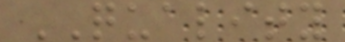QUALITY
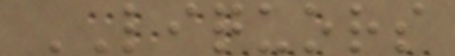LIQUORS
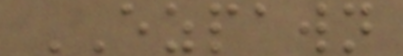EZPAWN
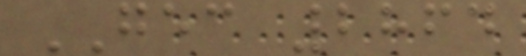GEC 2864
